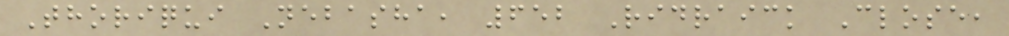Thoriqui Nebasha, 652 Ridraick Close,
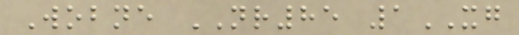Wobne NR85 1XG
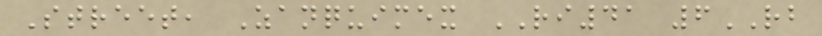Street, Zanquimex RI41 6RB
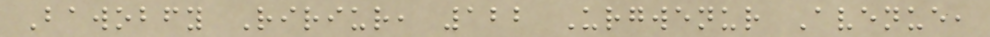Bawobfy Ririur, 122 Urgwenur Avenue,
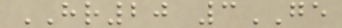HR20 3GE
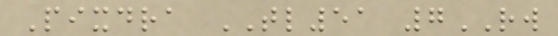Pixdra TL51 7RW
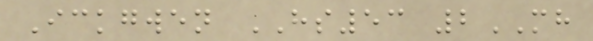Ickgwen HS53 2MH
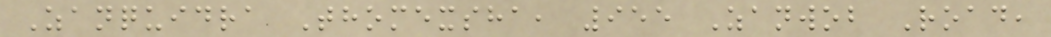Zanquidra Thomexsha, 955 Zanwob Road,
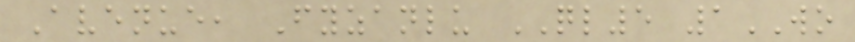Avenue, Fyzanlu QL5 1WO
